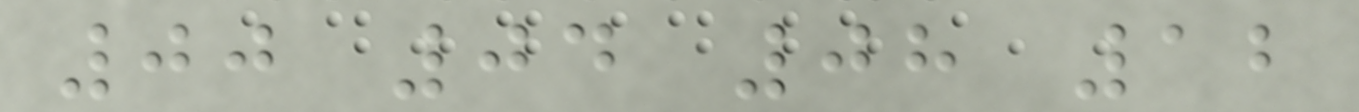00 04 08 12
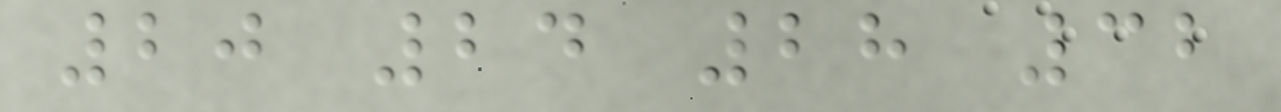20 24 28 32
